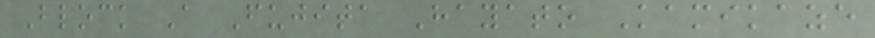Block A Fujita Hayato Kamikaze
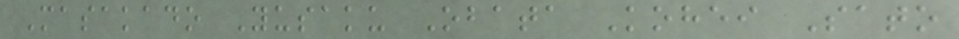Masakado Yusaku Obata Kohei Sato
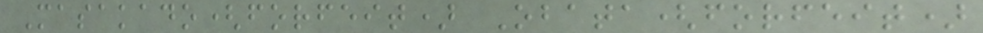Masakado(forfeit) Obata(forfeit)
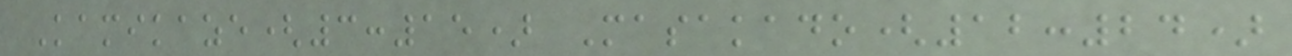Kamikaze(3:15) Masakado(12:24)
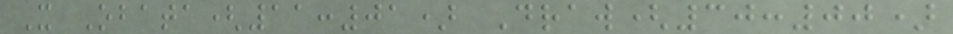X Obata(11:01) Draw(30:00)
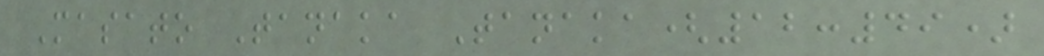Masato Tanaka Tanaka(12:49)
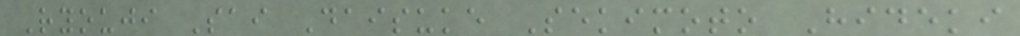Ryouji Sai Daisuke Sekimoto Hideki
